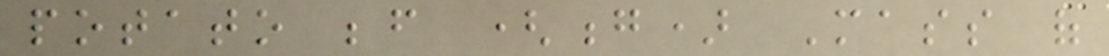potato before (g) Mass of
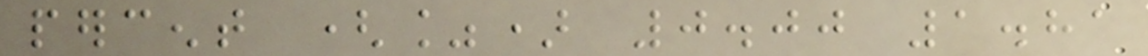percent (%) 0.00 1.81
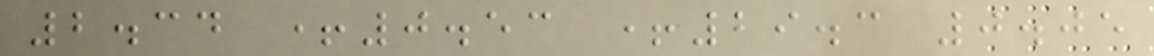2.34 +0.53 +29.3 0.05
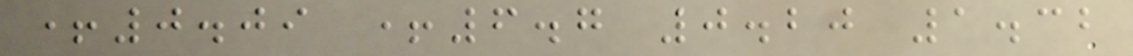+0.09 +6.7 0.20 1.32
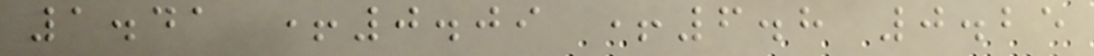1.41 +0.09 +6.8 0.25
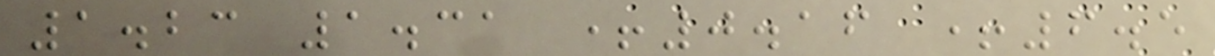1.23 1.31 +0.16 +6.5
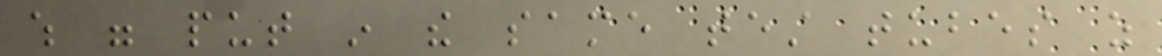which were put in the same test tubes as
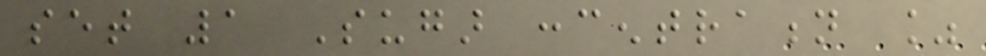set 1 Sugar concentration %
